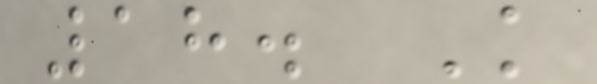18. K
